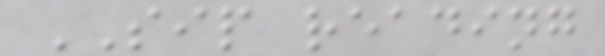SIP reading
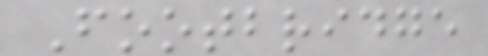Footbridge
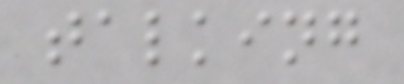talking
